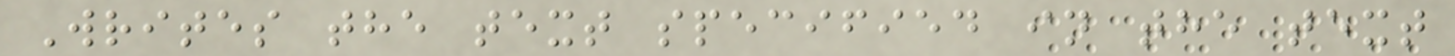Writes the text specified in the text
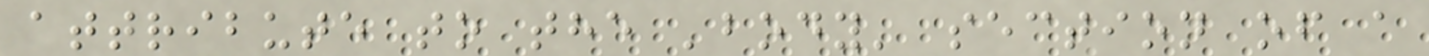attribute to the 'body' section of a
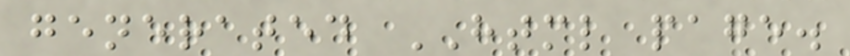generated HTML page.
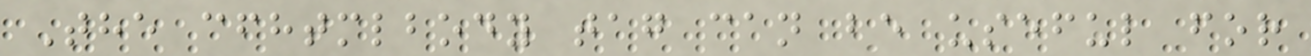The cfhtmlbody tag can be useful for
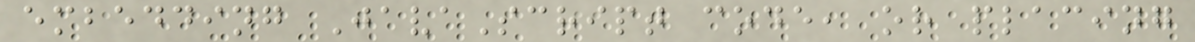embedding JavaScript code, or placing
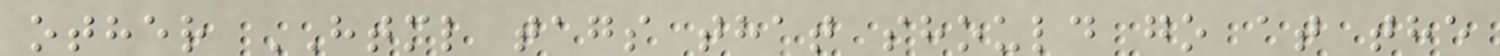other HTML tags that should go at the
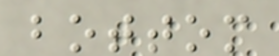bottom
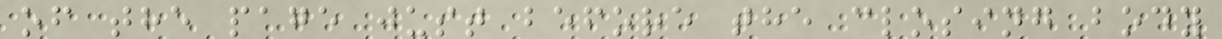of the page just before the closing body
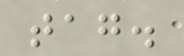tag.
